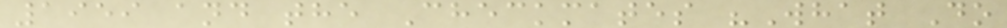1959 and the Checkmates "What Do
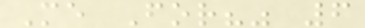Me For?" 6
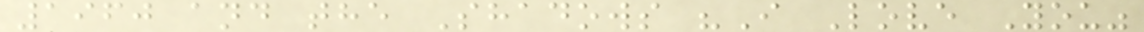1960 and the Shadows "I Love You"
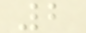2
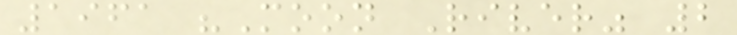1961 "Moon River" 2
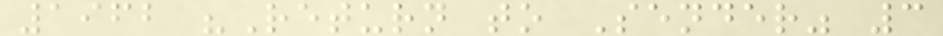1962 "Return to Sender" 3
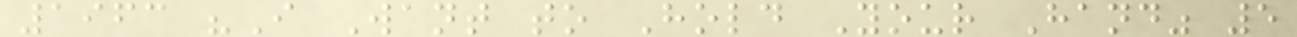1963 "I Want to Hold Your Hand" 5
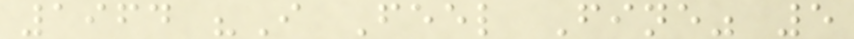1964 "I Feel Fine" 5
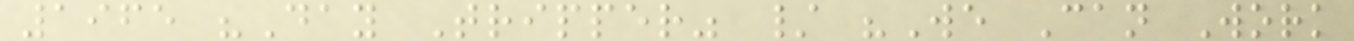1965 "Day Tripper" / "We Can Work
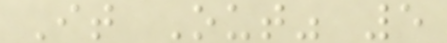It Out" 5
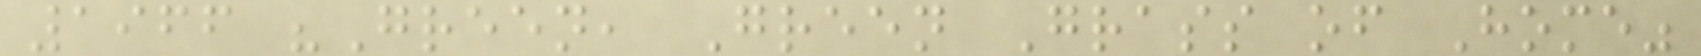1966 "Green, Green Grass of Home"
